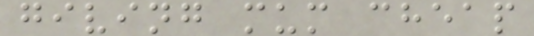giving mum cheap
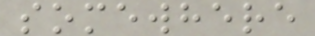somewhere
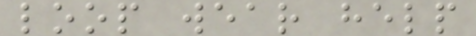loop wear help
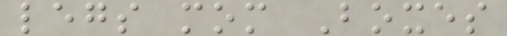legs mom Boxes
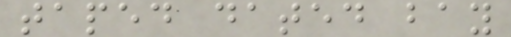taped dated bay
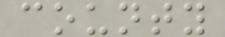county
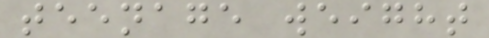teenage weight
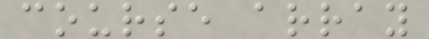course array
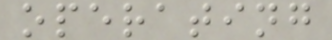operating
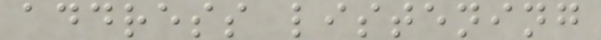address listening
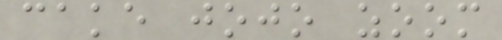cake jojo zoom
